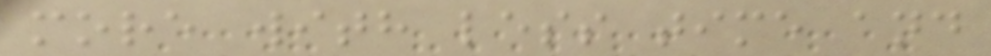more with less time and
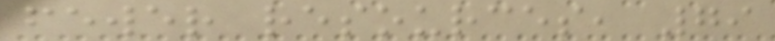fewer resources, 79
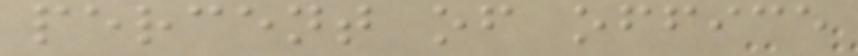percent of office
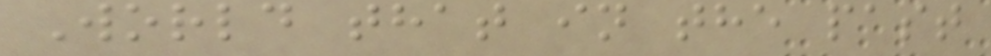World that in the past
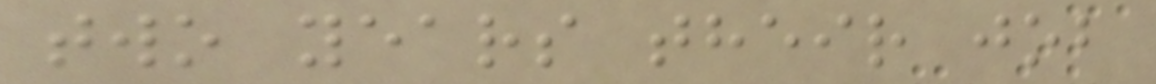two years their job
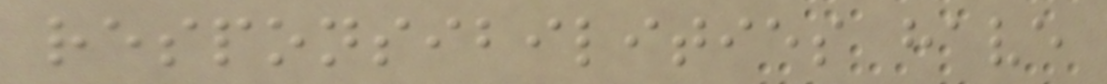responsibilities have
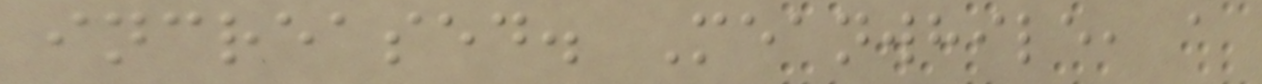increased. Meanwhile, a
